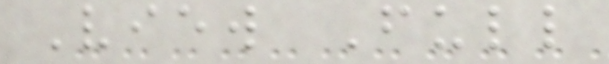View Full
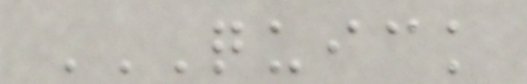QUICK
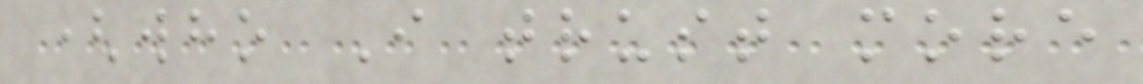(who I trust more
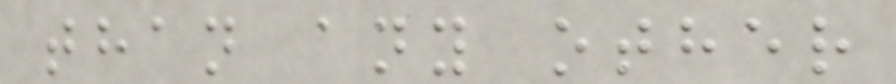than any other
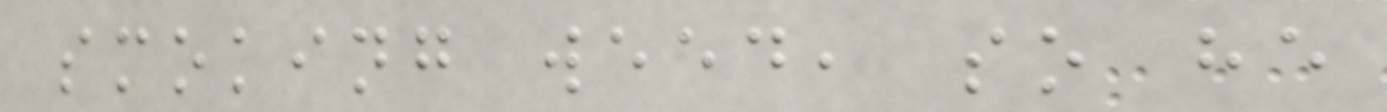smoking weed, so he
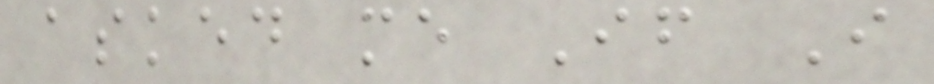asked me If I
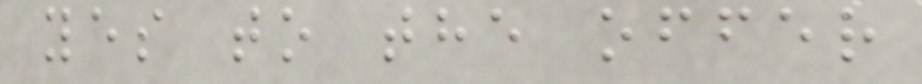yes to the offer
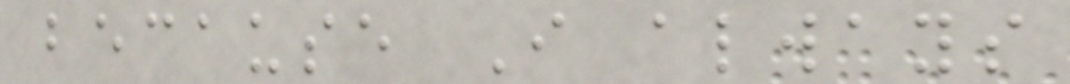because I always
